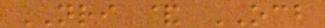NRI & OCB
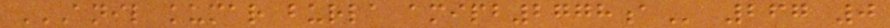ANIL KUMAR BURLA AMIPB2778A 267 0
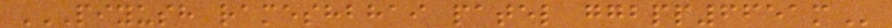PIYUSH RAMESHBHAI PATEL GGBPP6651M
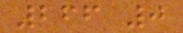266 0
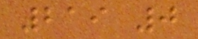219 0
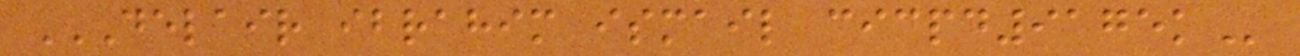DELAIR IBRAHIM ISMAIL CICPD9175K
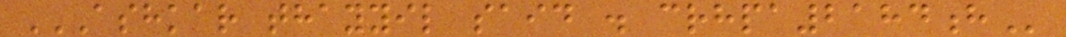ASHKAR THAYYIL SAID . CRHPA2184H
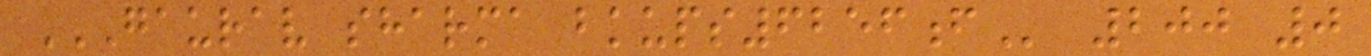GAURAV SHARMA BKUPS6256F 200 0
